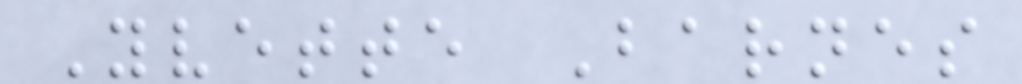Yvette Barnes
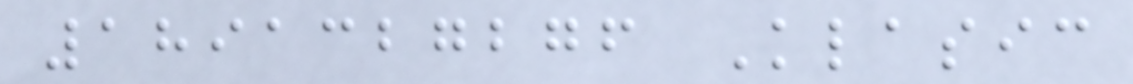1891327276 Klasic
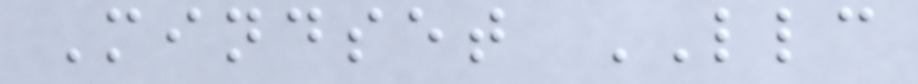Mindset LLC
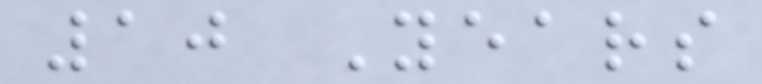10 Years
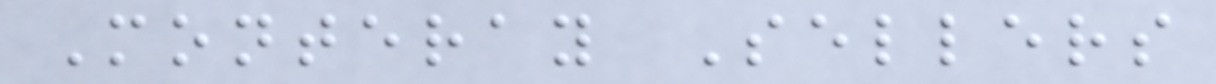Monteray Sellers
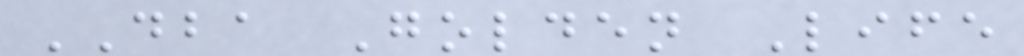DBA Golden Life
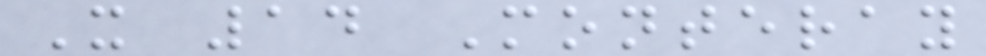X 14 Monteray
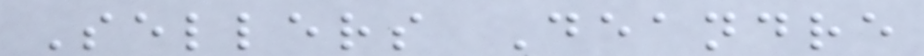Sellers Deandre
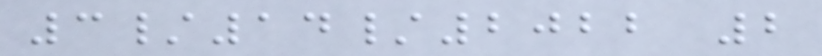3/14/2022 2
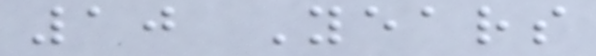10 Years
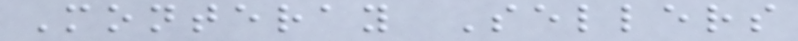Monteray Sellers
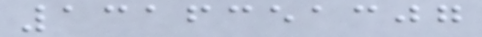1316351307
